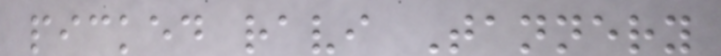picked ravi Tannery
